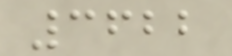3622
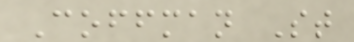Coffman St
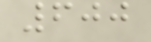600
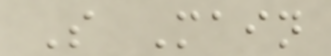S Main
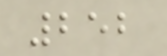252
